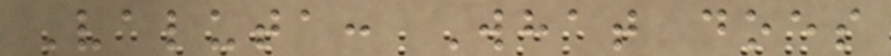Valuta: What does
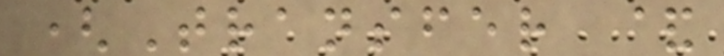(Transfer &
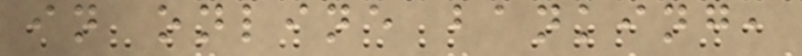in online banking,
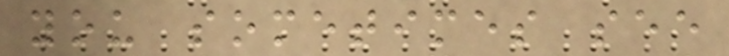you sometimes see
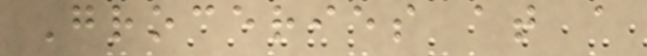Groceries at a
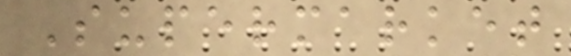Supermarket
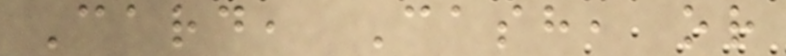Card, Cash, or
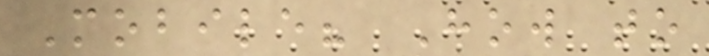Mobile? How to
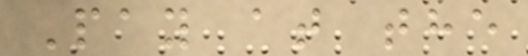Pay at the
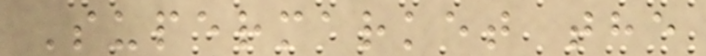Supermarket the
